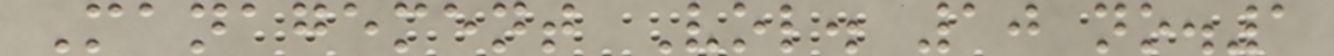Management Vol. 10 no.1
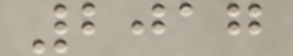2017
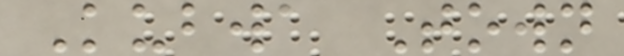Kubwa Town
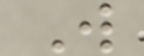W
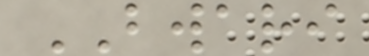BWARI
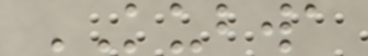KUBWA
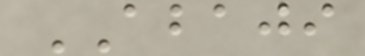ABAJI
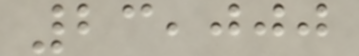23,000
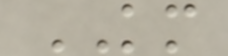KM
